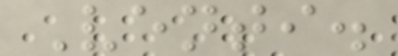Venti.
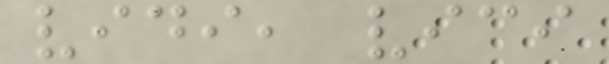vidi, vici
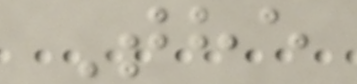The
